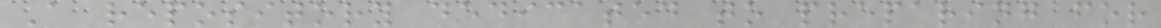A repository dedicated to preparing for
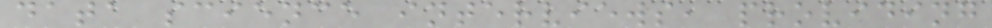data science interviews, providing
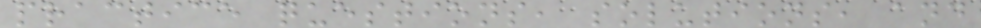practice questions, solutions, and
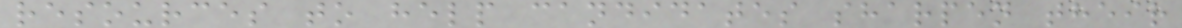resources to help candidates sharpen their
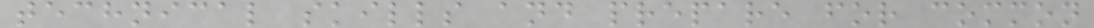technical skills and prepare for common
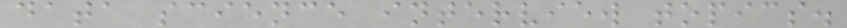data science interview topics.
